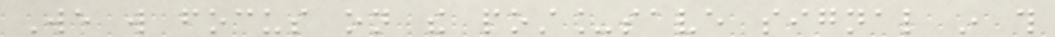We will focus on the post_save signal in this
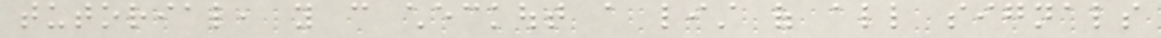tutorial, you can checkout a list of all signals
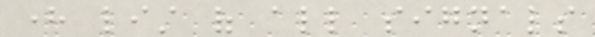here list of all signals
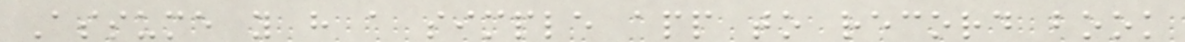Assume you have a simple app to record book
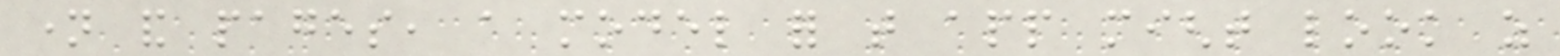name and pages, a model for that app might look as
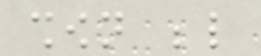shown below
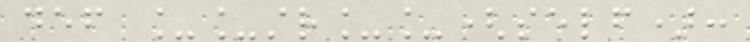def __str__(self):
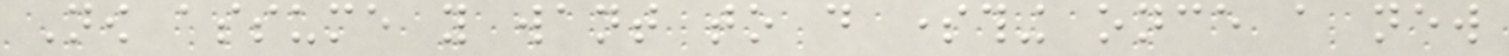Now assume you want to do something once a new
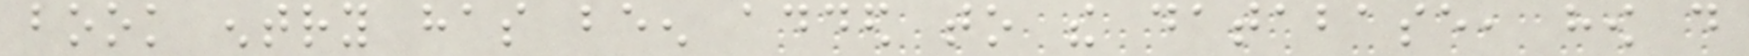book entry has been added to the database, how do
